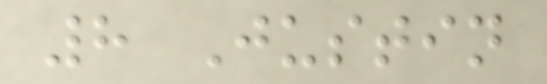8 Justin
